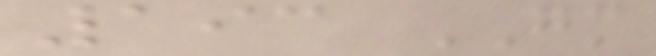193 GM
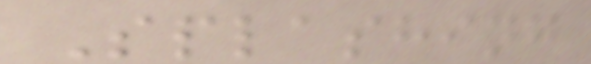Splashing
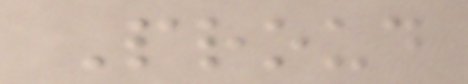Proud
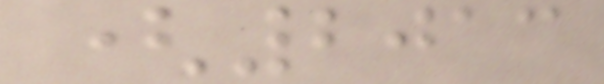(2013
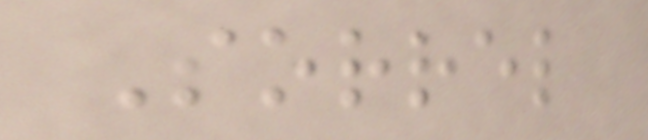Sorrel
